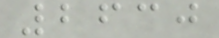2630
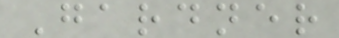Gardner
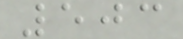503
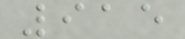915
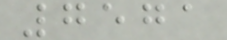7571
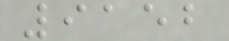9152
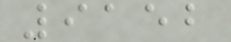9152
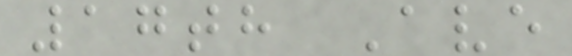17th Ave
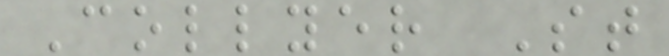Collyer St
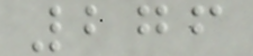276
